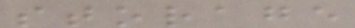storage
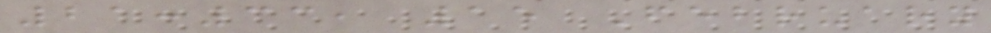21:33, 15 February
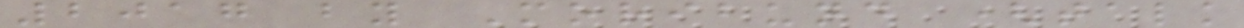2017 by Moribund (talk
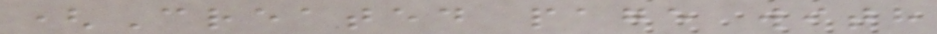(Created page with
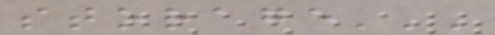storage'''
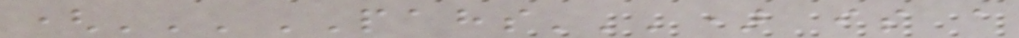('''PAHS''') is a
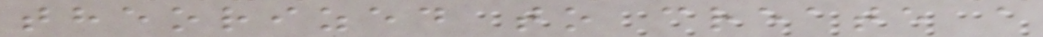theorized to create a
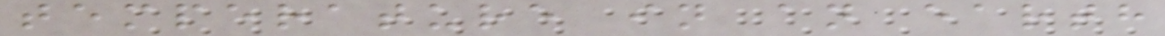temperature in an earth
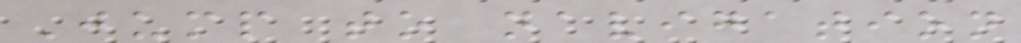Jump to navigation
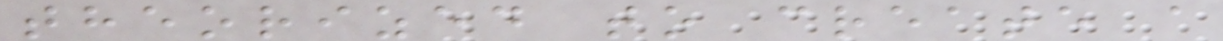theorized to create a
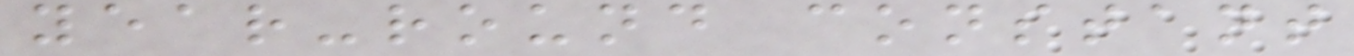year-round constant
